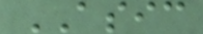ASIC
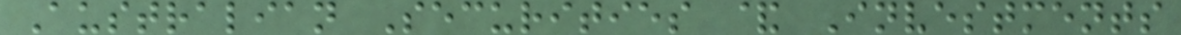Australian Securities & Investments
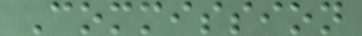Commission
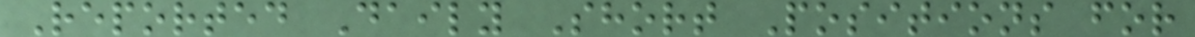Reported Daily Short Positions for
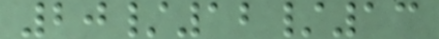20/12/13
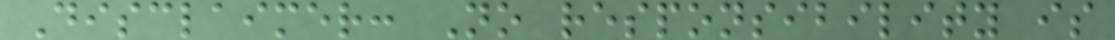Disclaimer: No responsibility is
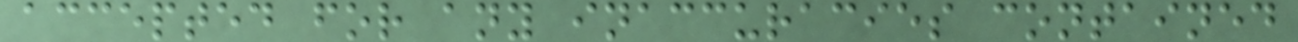accepted for any inaccuracies contained
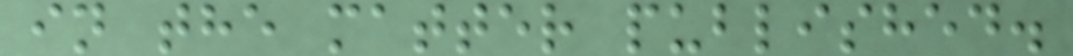in the matter published.
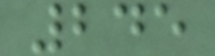245
